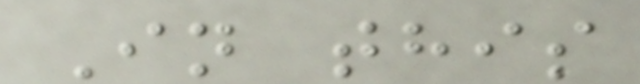In this
